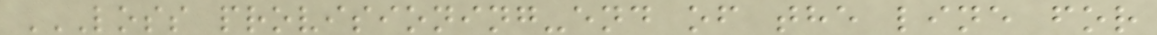LOSS PROVISIONING-END OF THE LINE FOR
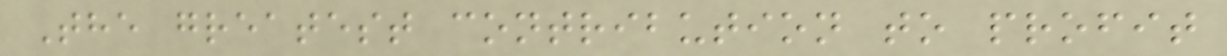The greatest contribution to profit
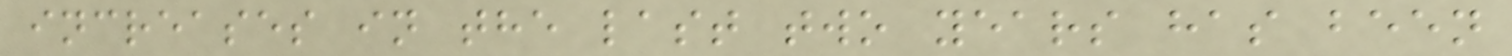increases in the last two years has been
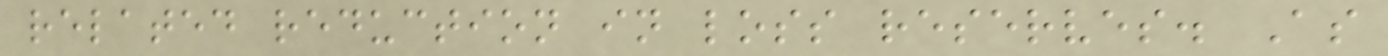related reduction in loss reserves. As
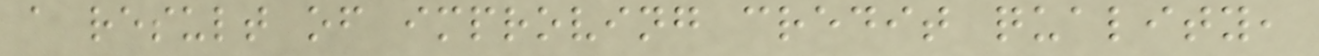a result of improving credit quality,
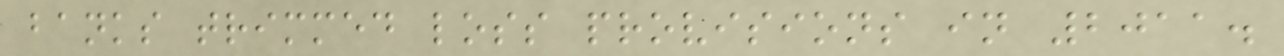banks trimmed loss provisions in 2011.
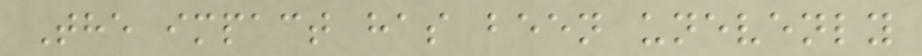The impact has been unevenly
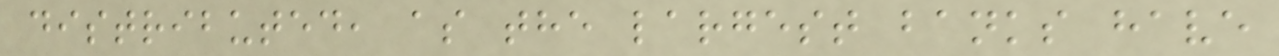distributed, as the largest banks have
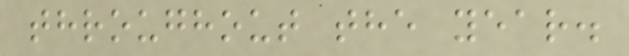throughout the year.
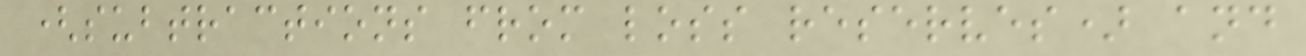(subtractions from loss reserves) and
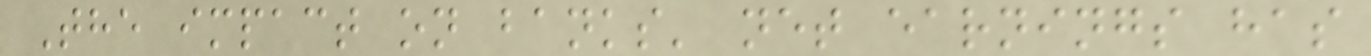The impact on banks' net earnings has
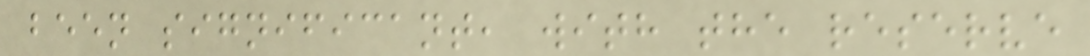been significant, with the reserve
